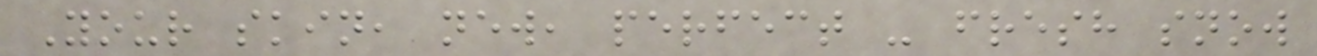Your skin, new, perfect - fresh snow
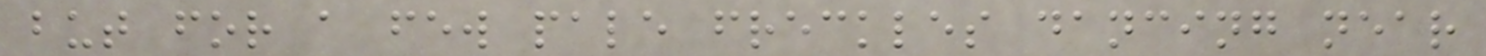but for a few pale freckles dancing near
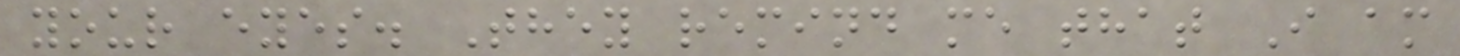your eyes. They remind me that I am
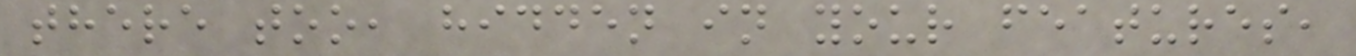there too, hidden in your features,
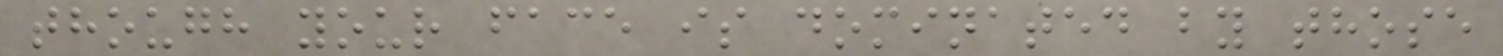though your face is dominated by those
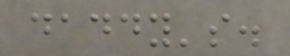daddy's.
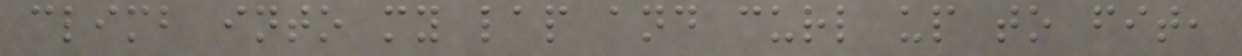climb into my lap and curl up to fit,
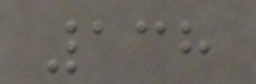138
